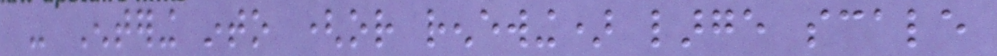- Entering into (or renewing) large scale
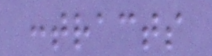contracts
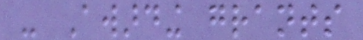- Awarding grants
